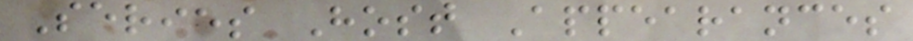Series Host Appearances
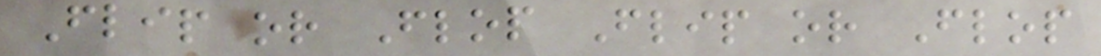Flip or Flop Flip or Flop
